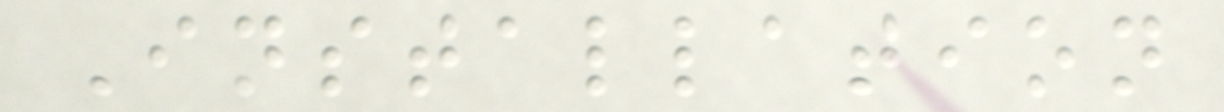Installation
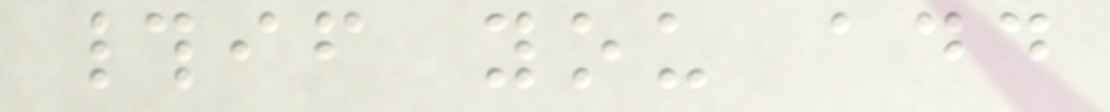#if you add
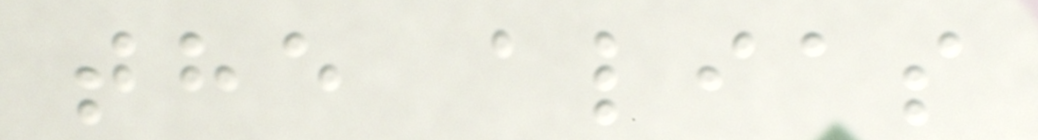the alias
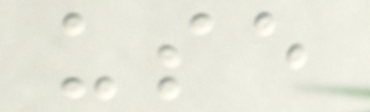use
